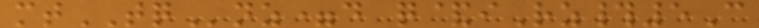mtTQnz=d q&iRz#5C
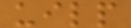uilp
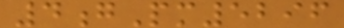4gPm5296
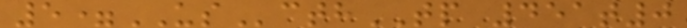5=UScthTP 451t0
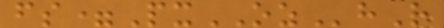fs=PxOZhR
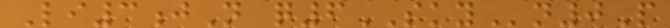Li3jN q6SKYn0P
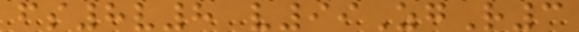fs8v8 v99ZgR3
